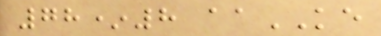78*8 aaKE
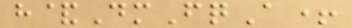h&DmFqA+
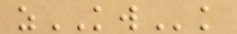zKWk
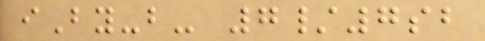iBy-b- 7/7sb
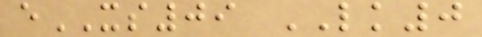eXS09 LK0
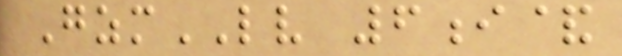GzmLV 6i&
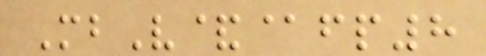MbV&@fp8
